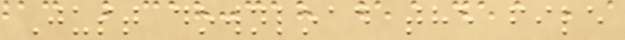Just download the file
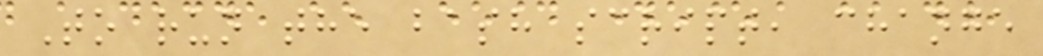To run the bash script, change
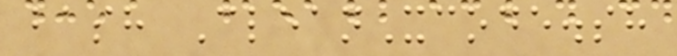bash CleanXcode.sh
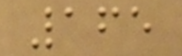165
